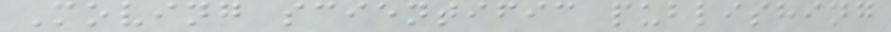Moving scientific publishing
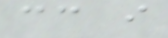cc i
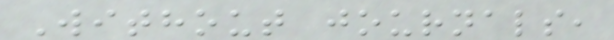Without journals,
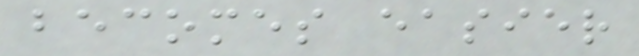becomes easier
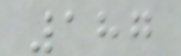187
